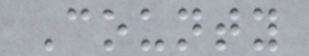County
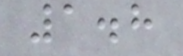1.8
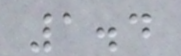1.4
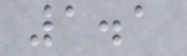1.1
